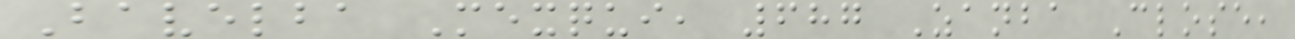Bavelba Mexqui, 687 Zanba Close,
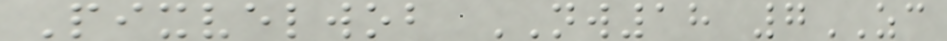Pixvelwob NW18 7ZC
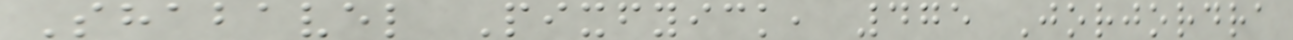Shabavel Pixfyick, 475 Jorjordra
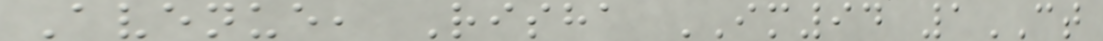Avenue, Risha IM94 1CT
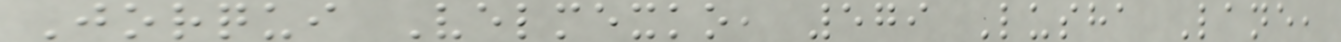Jorqui Velmexko, 579 Lusha Lane,
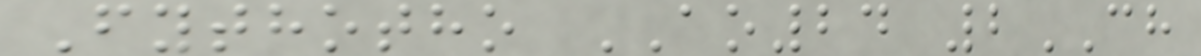Fythotho AO24 2CH
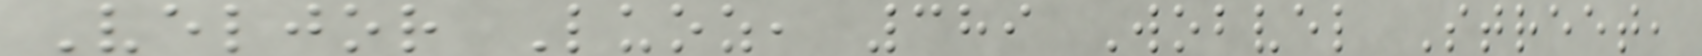Veljor Luoz, 389 Wobvel Street,
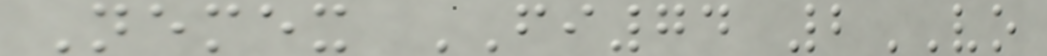Nemex FI74 2VO
